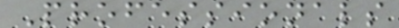Professionals
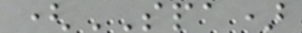(SPA)
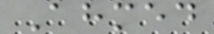Ahmed
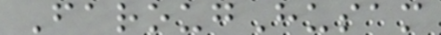FarougHusam
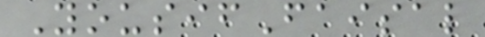YousifFaisal
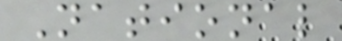National
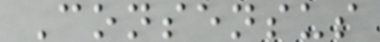Consensus
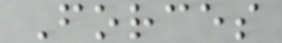Forces
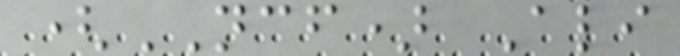(NCF) Ali
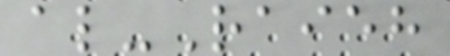al-Raieh
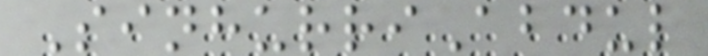SinhurriAbdul
